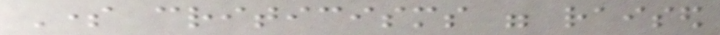Some criticisms were raised
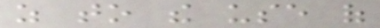as to the use of
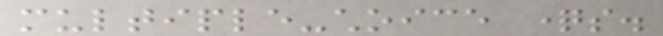multiple-choice questions.
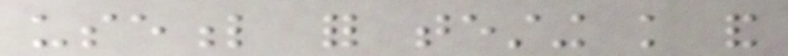useful for testing knowledge and
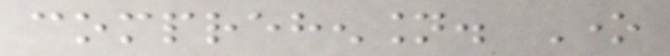comprehension. One
